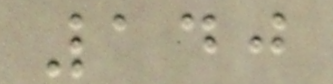140
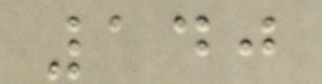140
